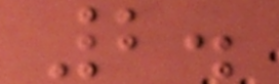2.
